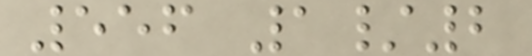556 1/2
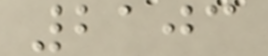2103
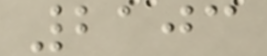2103
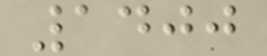1400
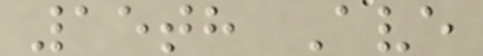15th Ave
